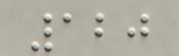120
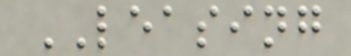LEASING
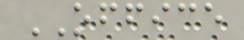OFFICE
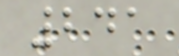241
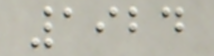1924
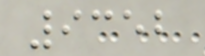9352
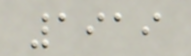1919
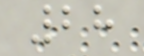28
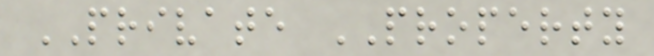PRIVATE PROPERTY
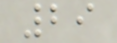29
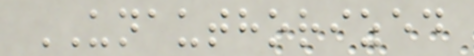UNAUTHORIZED
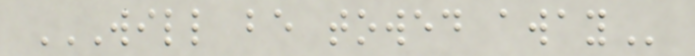WILL BE TOWED AWAY
